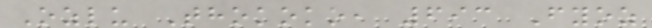Ozlu Thokoko, 693 Fyoz
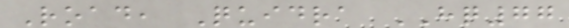Road, Quidra HQ77
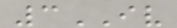3IV
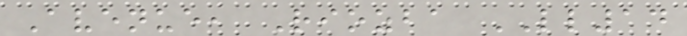Avenue, Riozba LL14
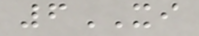6XI
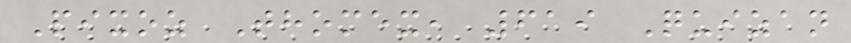Pixoz Thomex, 619 Quizan
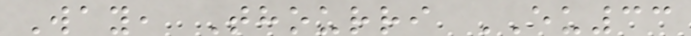Way, Thourri EU33
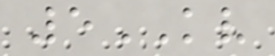5KV
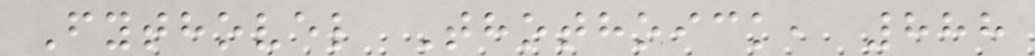Fythovel Thothoick, 888
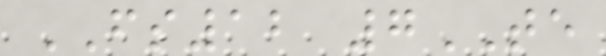FS12 7TE
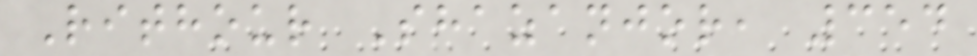Rithour Shazanjor, 354
